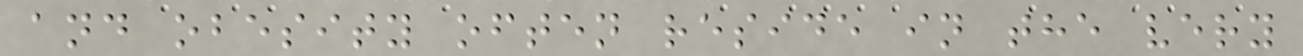and obesity often reside in the very
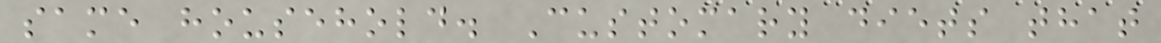same household. Customary diets that
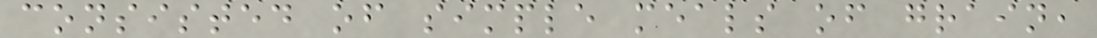consisted of simple meals of grain,
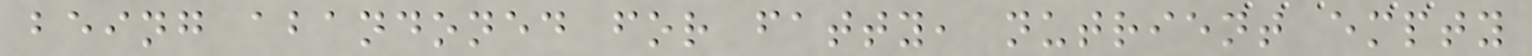being abandoned for fatty, nutrient empty
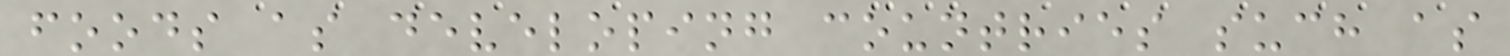foods as developing countries such as
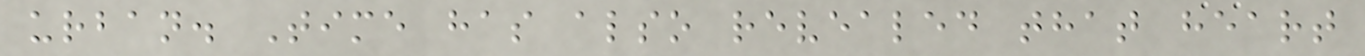urban. Time has also revealed that heart
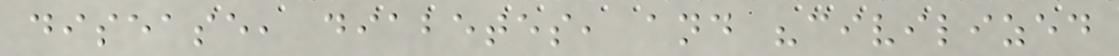disease, diabetes, and "civilized
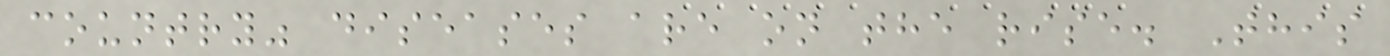country" diseases are on the rise. This
